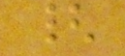{
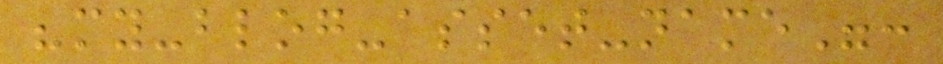"my-blog-asset-name":
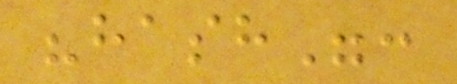"hash":
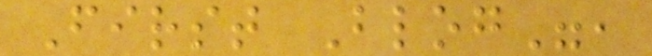First Blog",
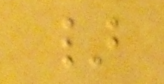}
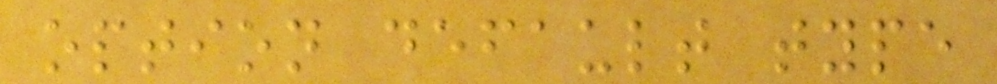option default type
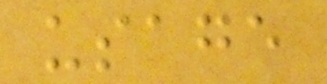usage
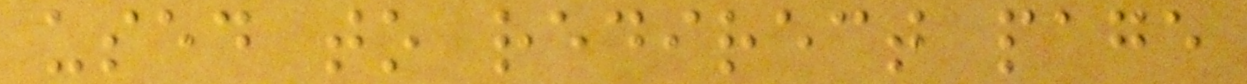used to redirect page
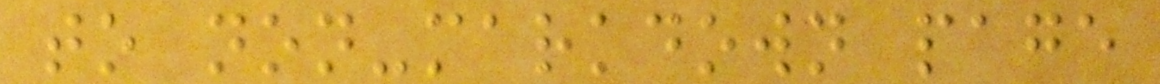to non-markdown page
